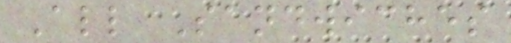All Sandwiches
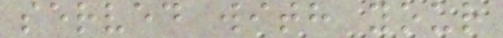served with your
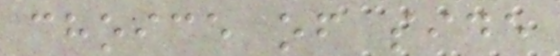choice of side
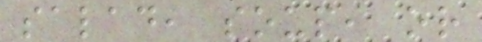salad, soup, or
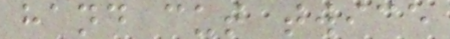hand cut twice
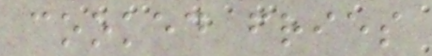cooked fries
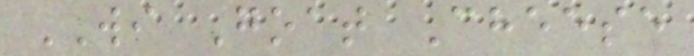WI Goat Cheese
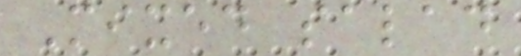Mixed salad
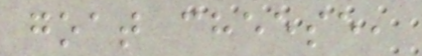goat cheese,
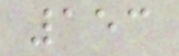153
